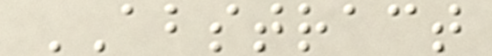ABSTRACT
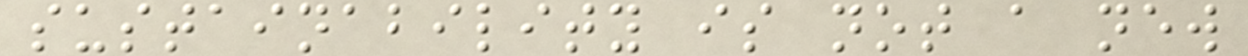sustainability is not a new
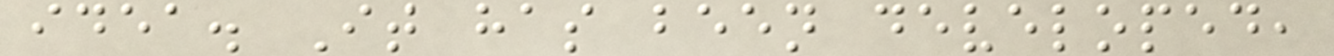idea. It has been developed,
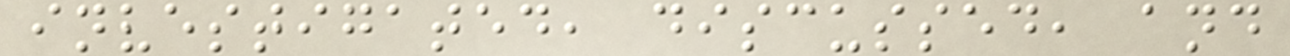investigated, discussed, and
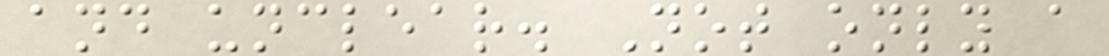and unclear. Not only a
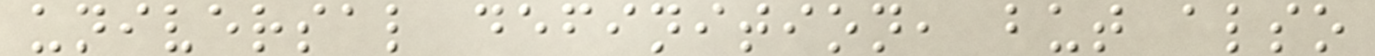universal definition, but also
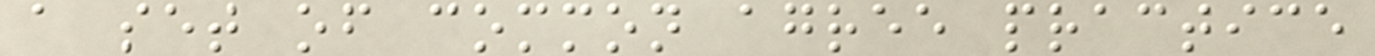a set of common agree practice
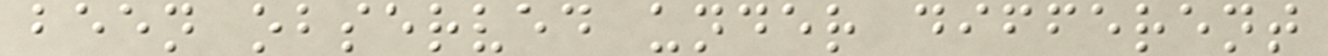been observed under different
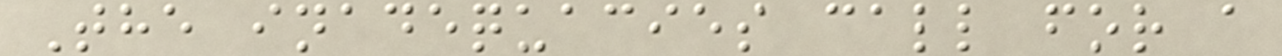The inadequacies call for a
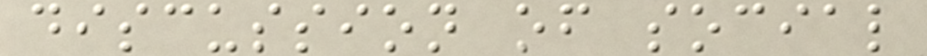discussion of social
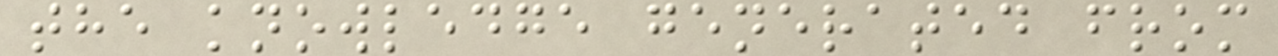the knowledge generated from
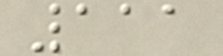111
